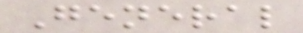General
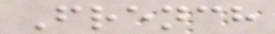French
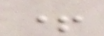+
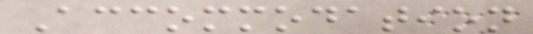Accommodation
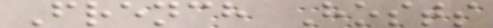French Hosts
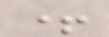+
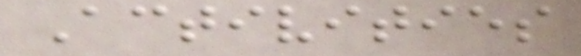Activities
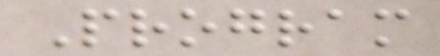Program
